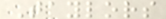Taylors
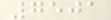7501
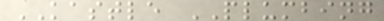KASTLE PLUMBING
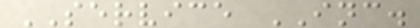SERVICE INC.
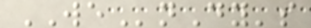WEnDy's
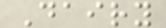Dairy
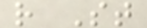r St
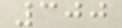300
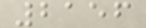2156
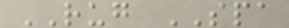RUG SPA
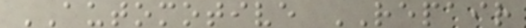AUTOMOTIVE REPAIR
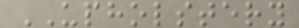UPHOLSTERY
